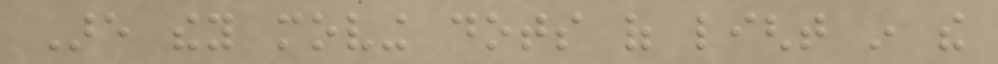Are they moving dots of light in the
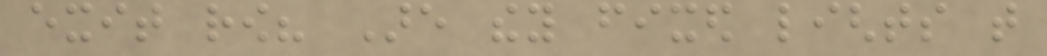exit row? Are they fixed lights that
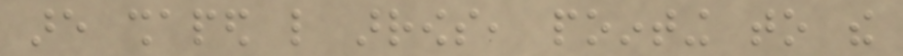are shaped like arrows, pointing to the
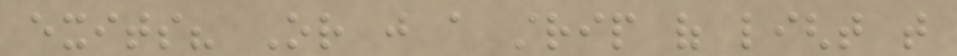exits? Or just a strip of light that
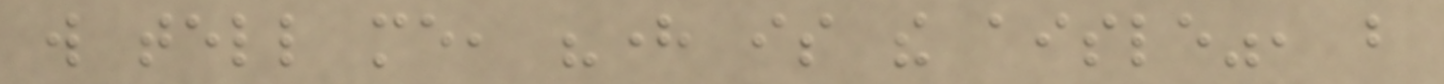will tell me, "here is the aisle", but
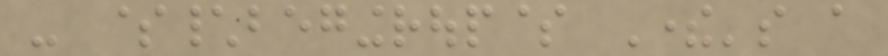- $\begingroup$ There's a
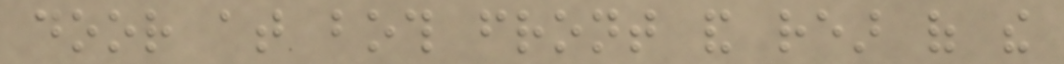door at both front and rear of the
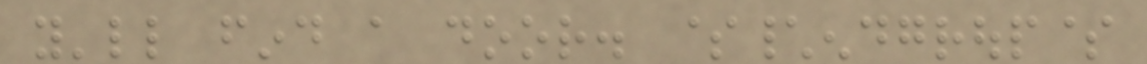you'll find a door. $\endgroup$
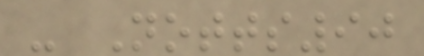- Notts90
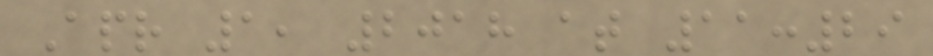Apr 1, 2018 at 11:29
